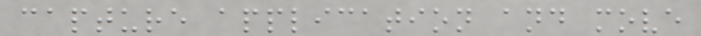capture application and move
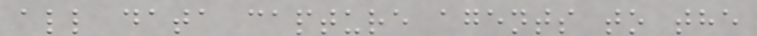all data capture agents to the
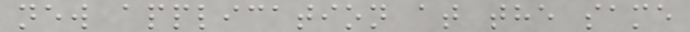new application at the same
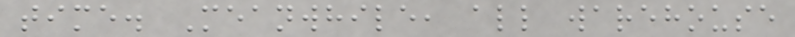time. Meanwhile, all warehouse
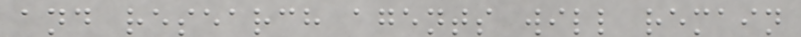and research agents will remain
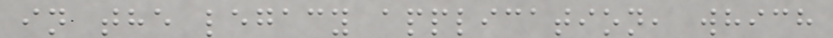in the legacy application, which
